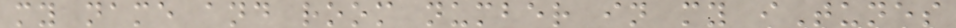my name and room number in my iTunes
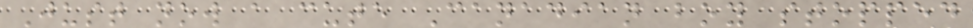Just now a cute Canadian boy stopped
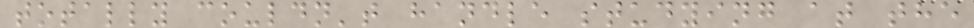totally couldn't handle studying at the
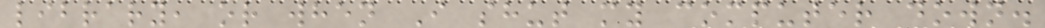library, or when I shut my computer down.
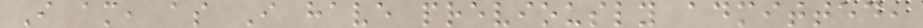I am, as I have previously admitted,
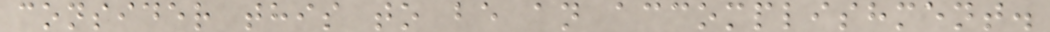consider this to be an accomplishment.
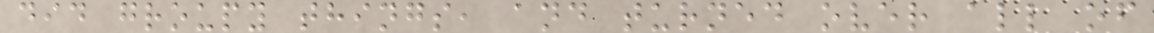did groupy things, and turned over all of
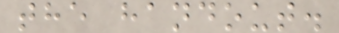the handout.
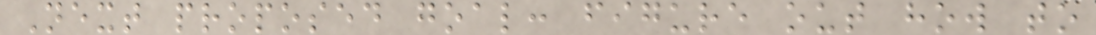Next proposed goal: figure out how to
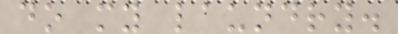do my laundry.
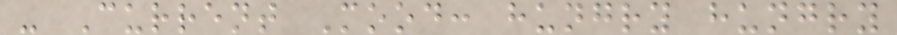- Current Mood: hungry hungry
